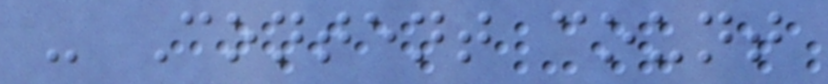- Content count
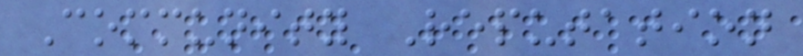Community Reputation
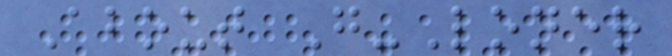About G-Loner
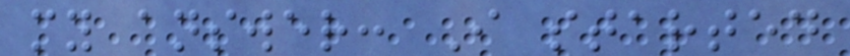my answer: I started
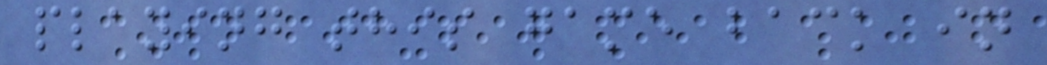playing this game back in
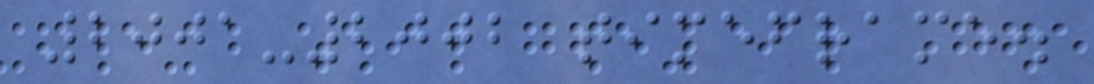2001-2002 timeframe.
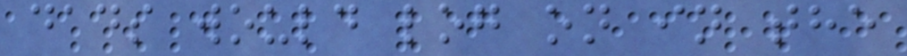dads would log on in the
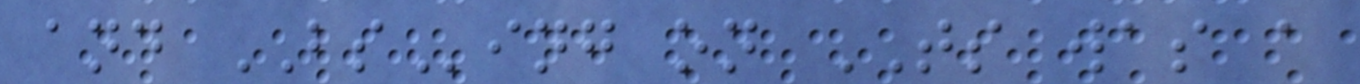and BSing on TS was a
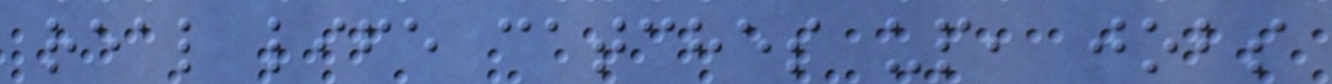real life catches up, jobs
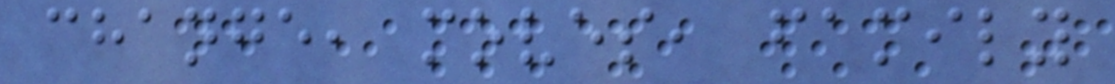change, moves, family
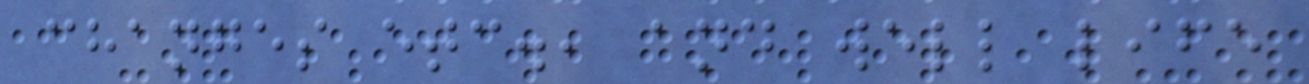changes etc., and well life
